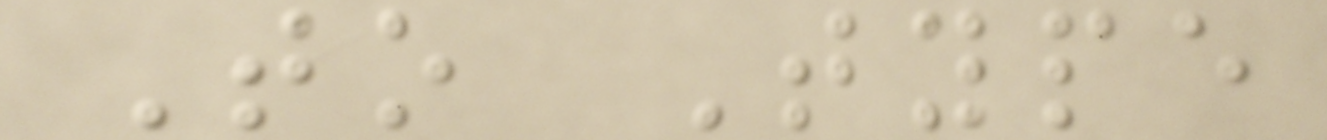To Type
